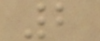2
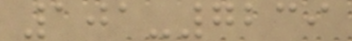101-7239
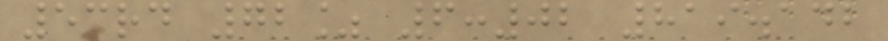53rd 72% 6:02 819.142
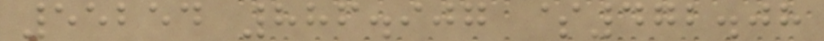55254 886.907 $472.08
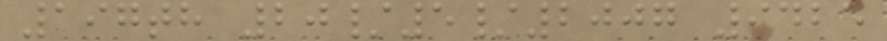197th 20/5/2007 9425
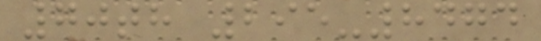70th 295-8474
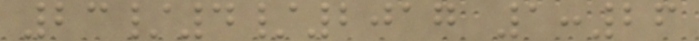23/4/2017 1:26
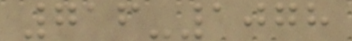716-1078
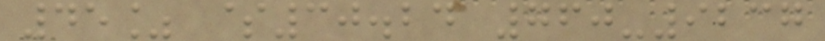45% $30.24 760-9237
